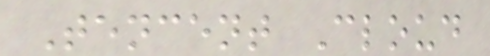Tencent Cloud
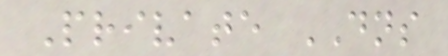Private DNS
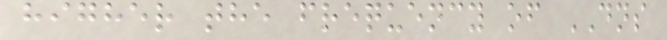higher the frequency of DNS
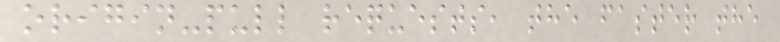origin-pull requests, the faster the
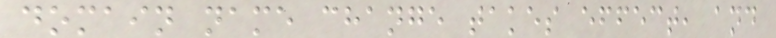domain name change takes effect, and
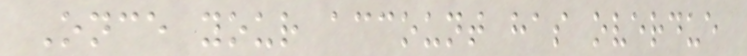Once your account has overdue
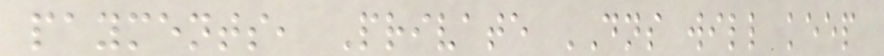payments, Private DNS will keep
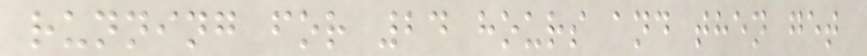running for 24 hours and then get
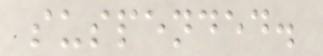suspended.
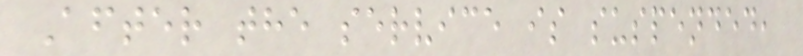After the service is suspended,
